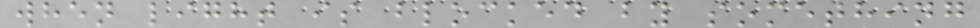when light is blocked by something
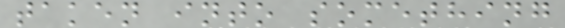taken into something
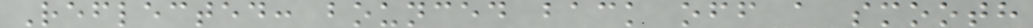Reflected: bounced back off a smooth
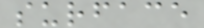surface
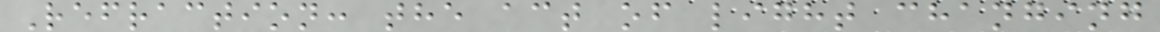Refraction: the act of light changing
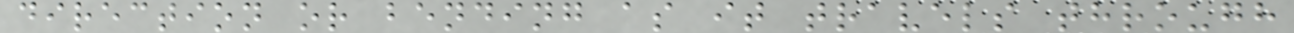direction or bending as it travels through
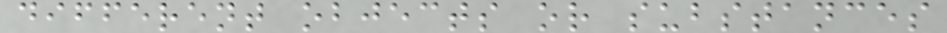different objects or substances
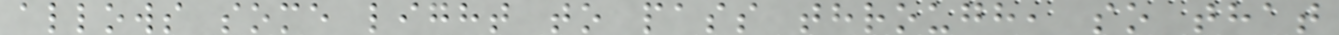allows some light to pass through, so that
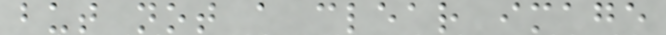but not a clear image
